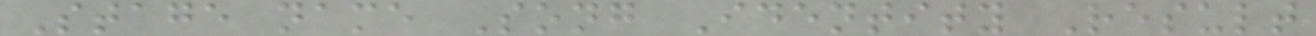Stage name Song Identity Result
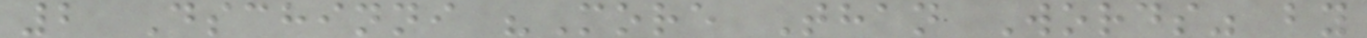2 Dschinni "More Than Words" by
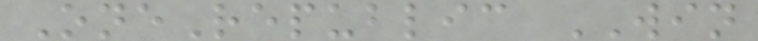OneRepublic WIN
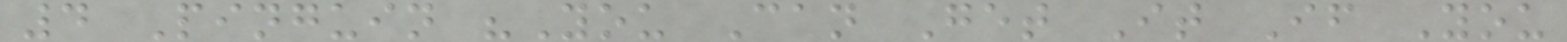4 Pinguin "You Can Get It If You
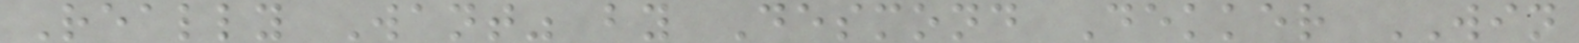Really Want" by Desmond Dekker WIN
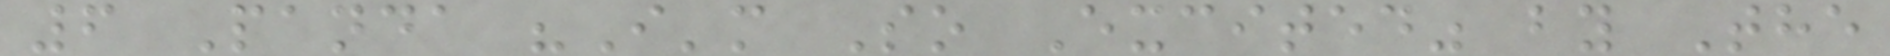6 Panda "I'm So Excited" by The
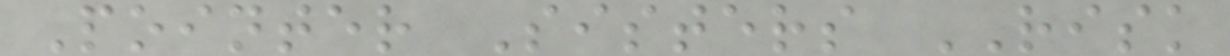Pointer Sisters RISK
